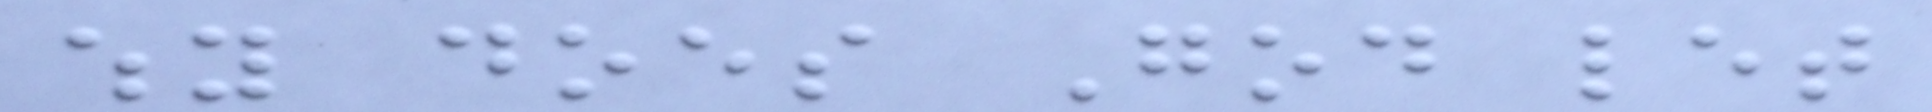why does God let
